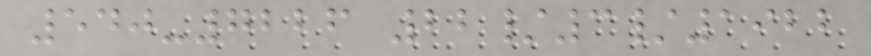540-7226 22/3/1922
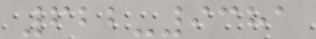622-9381
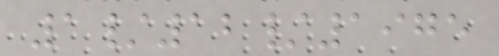1/12/1975
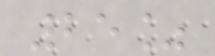25%
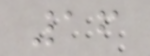16
